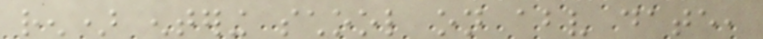ren) entering school on above date,
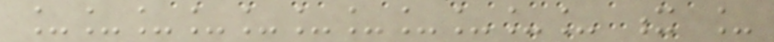___________ x _
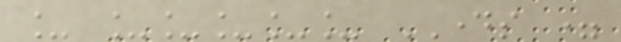_ _____ DAYS =
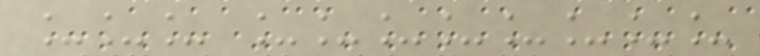___ ________
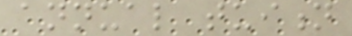annual tuition
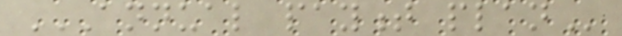ANNUAL PAYMENT PLAN
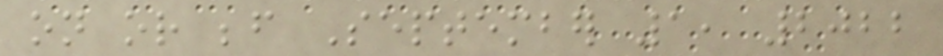on or before September 1, 2022
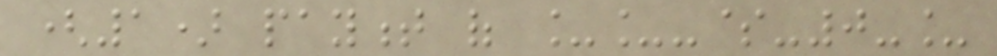(1) payment of __-$-0-_
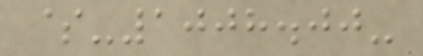$-1008.00-
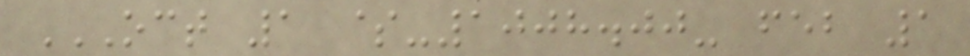OCT 1 $-1008.00- FEB 1
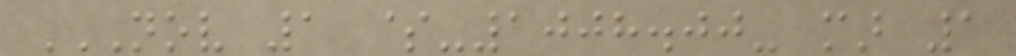NOV 1 $-1008.00- MAR 1
